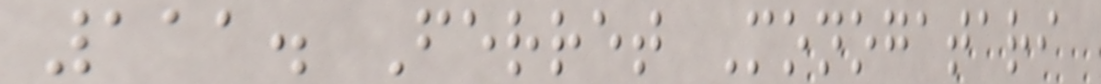111. Ferret Monogatari
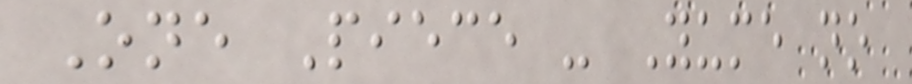One Piece - Yume no
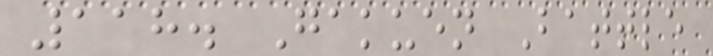118. Gakuen Battle
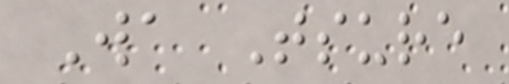Wa Tsure
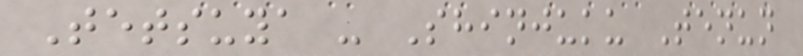Tetsuya - Shinjuku Tenun
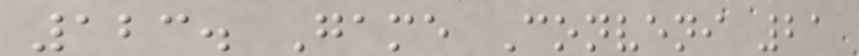123. Game Conveni 21
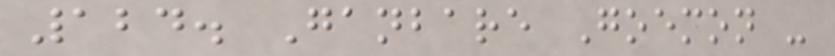124. Ganbare Goemon -
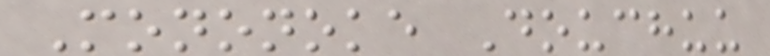Mononoke Douchuu
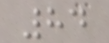84
